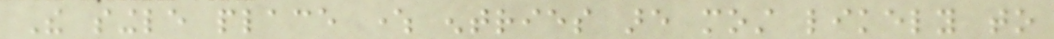The single place where entries are most likely to
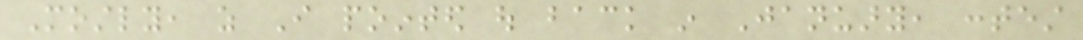Mostly, as I pointed out back in January, contest
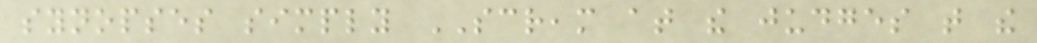synopses simply SCREAM at the judges that the
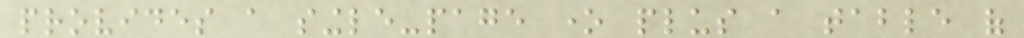provides a single-page one plus a table of
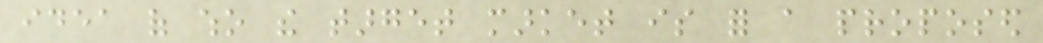idea of who the target market is for a proposed
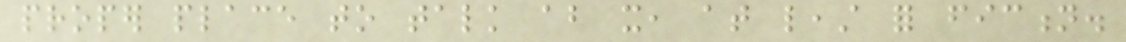proper place to talk about it, at least for fiction.
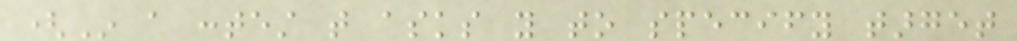(In a contest that asks you to specify target
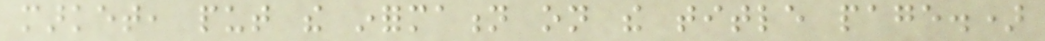market, put the information on the title page.)
